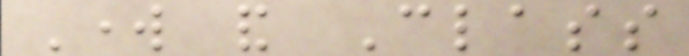Work and Class
